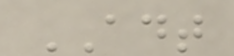ADT
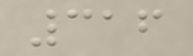316
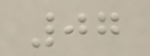07
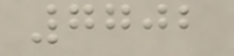7702
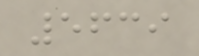5639
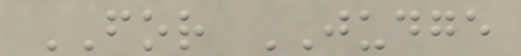FOR JUDGE
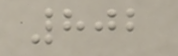802
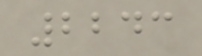2243
